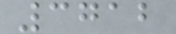3712
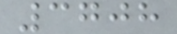3708
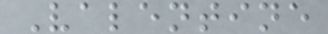Valentine
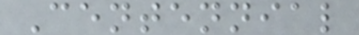Centennial
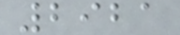2921
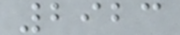2923
